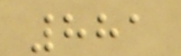881
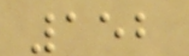152
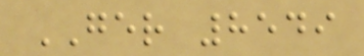GER 8549
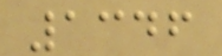1346
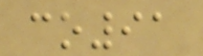co91
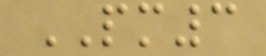PM3
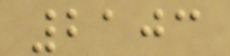2103
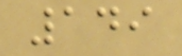149
